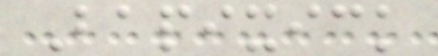Bapixick
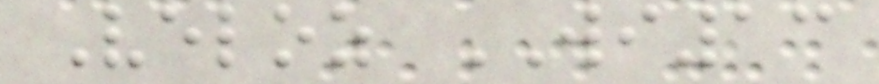Veloz WI13
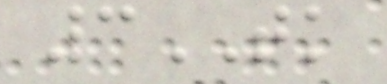3TK
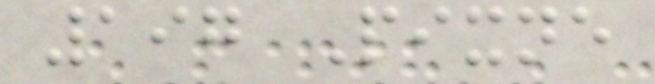197 Pixne
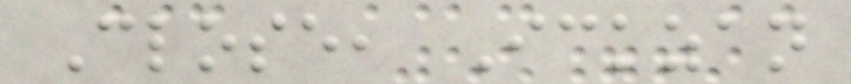Close, Ickzan
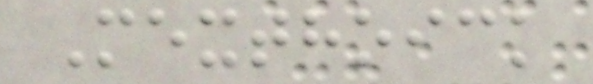Mexthoick
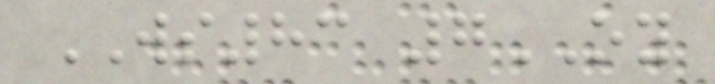WS83 7OY
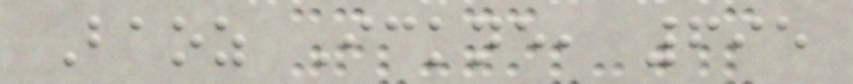Baoz Ickne, 695
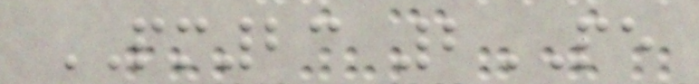PM23 2PE
